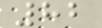82
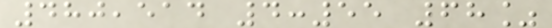480,514 4:55 68%
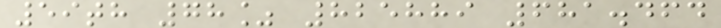59th 78% 825889 681.464
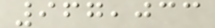967,033
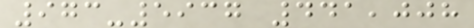973-5937 441,008
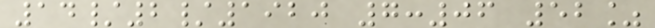14/2/1920 7:06 52%
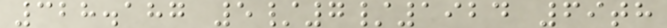328.187 5/7/1924 69th
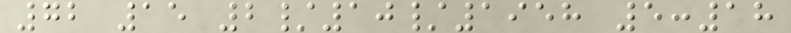72 15 2/10/1958 5:18
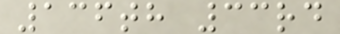136th 33rd
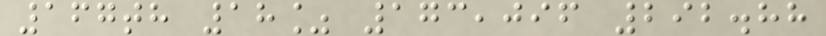167th 18% 173,096 292.88
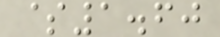$1.60
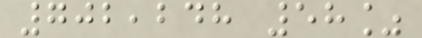702,248 58%
